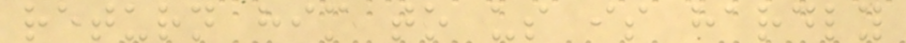return him to us is hardly
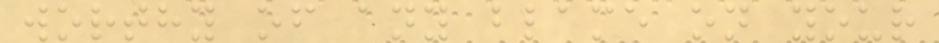worthy of any blame on your
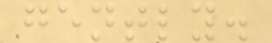gently.
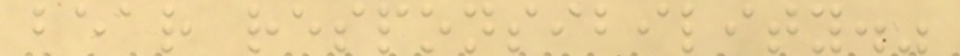bear responsibility."
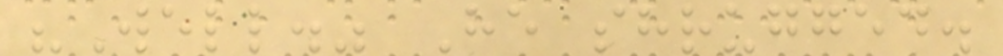"Well." He shrugged.
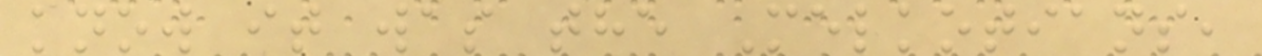know it was the Melkotians,
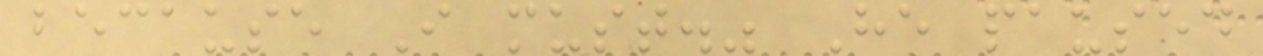because I must." He paused
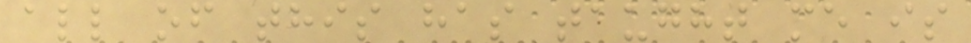all of this has taught me is
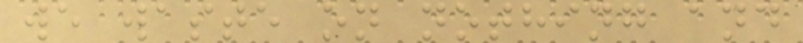we waste on nothing and
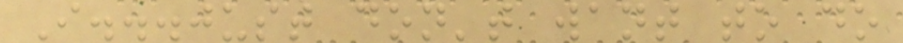I...just don't want to do
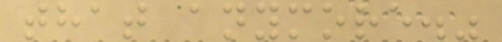that anymore."
